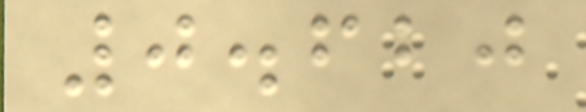0.620
